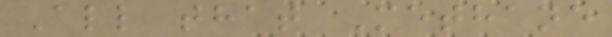All that Methane
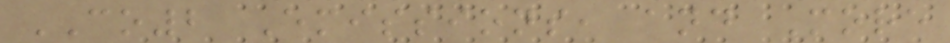CO2 Emissions, and More
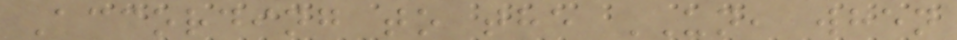According to the UN, when
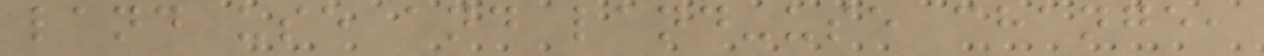land use and land-use change,
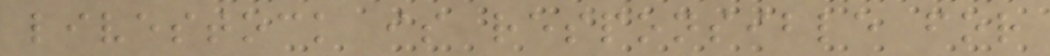livestock is responsible for
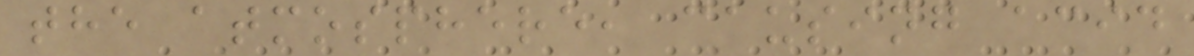the atmosphere, causing acid
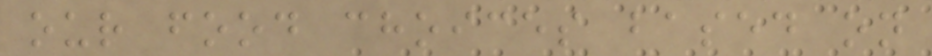our food choices based on
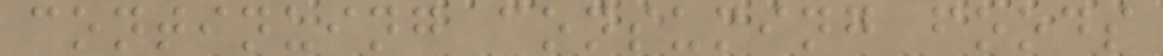continuing consuming foods
